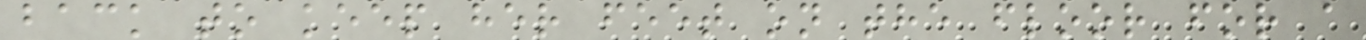back to keep her feet on the floor for a
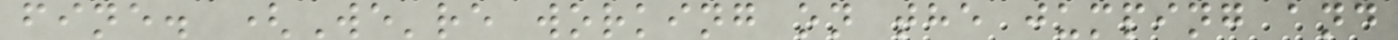fine. (We're working on the jumping and
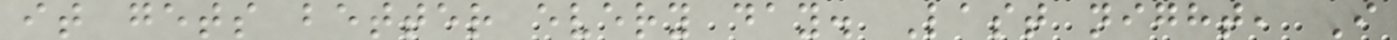it gets better every day. Last night, I
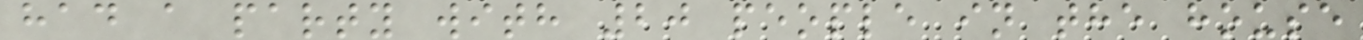had a party with 20 people in the house
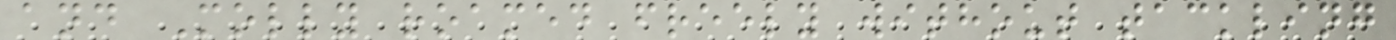and Molly roamed freely without tackling
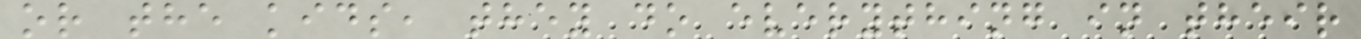or the kids, they do everything in their
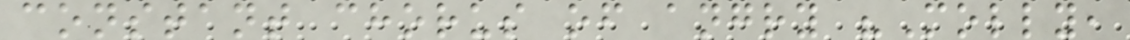constant chorus of angry "Molly,
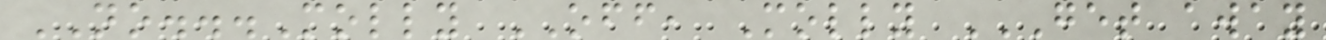NO...Molly OFF, Molly GET AWAY
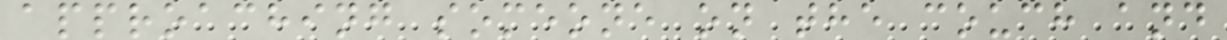approaching someone on the couch and
